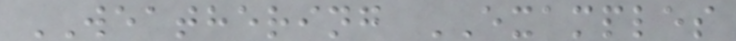WEATHERING EXAMPLES
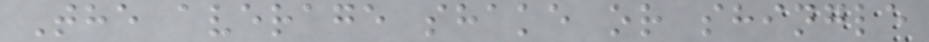The average shake or shingle
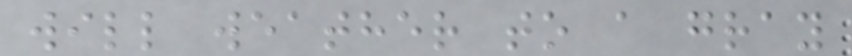will weather to a gray
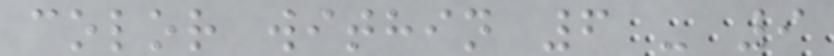color within 6 - 9
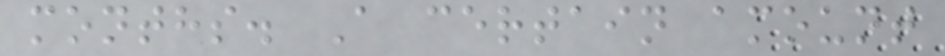months. A certain amount
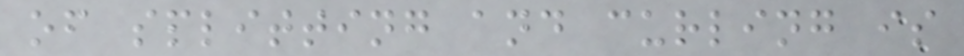of splitting and curling is
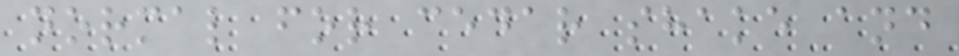normal for cedar shake and
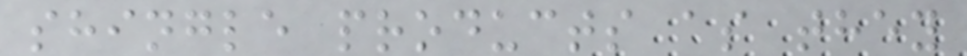shingle products as they
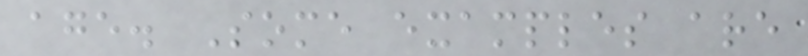age. Some examples are
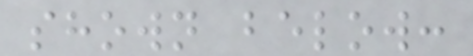shown below:
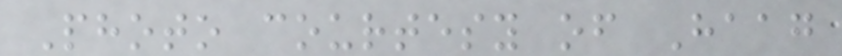Photo courtesy of Haag
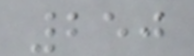250
